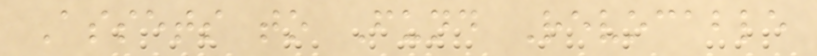Assets to Fund Revocable
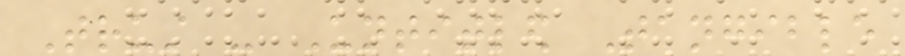Trust - Untitled Tangible
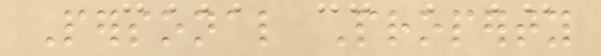Personal Property
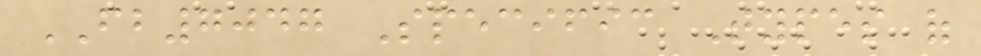FB7047 Specific Types of
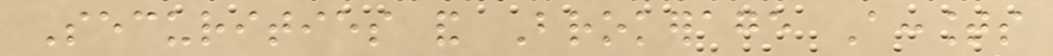Securities and Brokerage Accounts
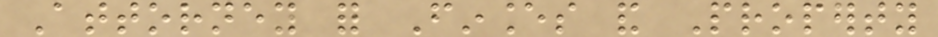Attorney for Finances and Property
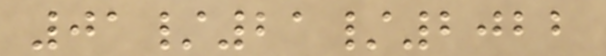01/21/2022
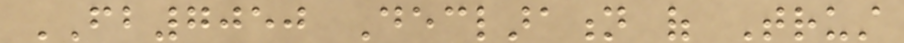FB7050 Declaration of Trust
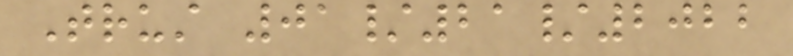Trust 01/21/2022
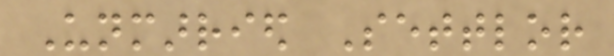Unmarried Settlor
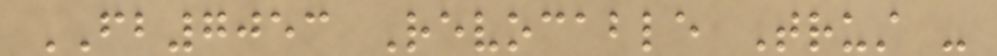FB7053 Revocable Trust -
